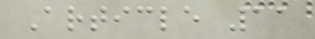Article 11
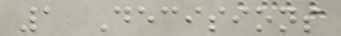1 Decisions
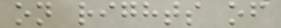on rights of
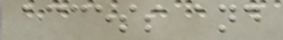access and
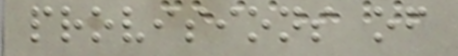provisions of
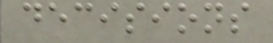decisions
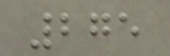275
